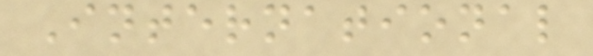International
